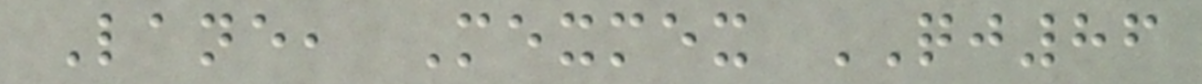Lane, Mexmex QJ86
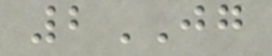2JG
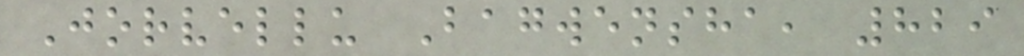Jorvellu Bagwensha, 829
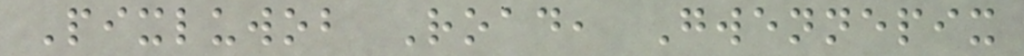Pixluwob Road, Gwennepix
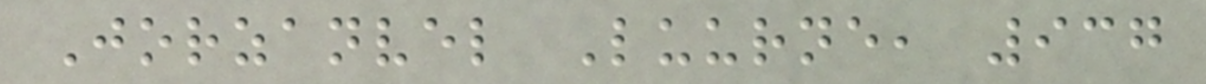Jorzanvel Luurne, 937
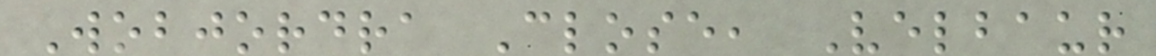Wobjordra Close, Velbaur
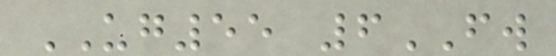UG55 6FW
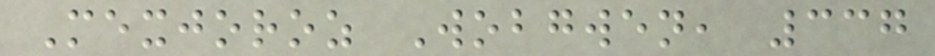Mexjoroz Wobgwen, 337
